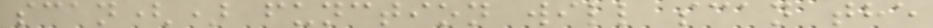scan() function will scan the
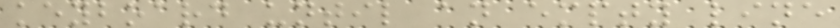keyboard until an empty line
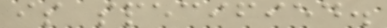is specified.
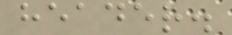header.
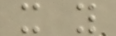x y
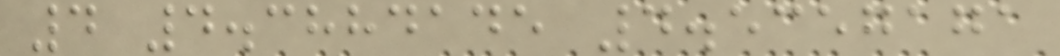4 4.3884145 4.5357171
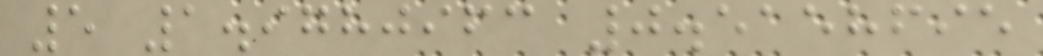5 1.9780963 0.5158695
